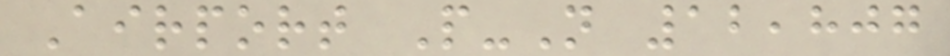Airport P-N 12,807
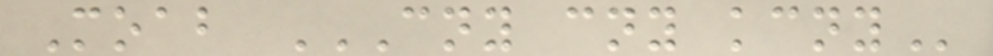Moab CNY CNY KCNY
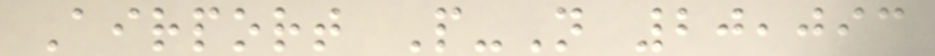Airport P-N 20,093
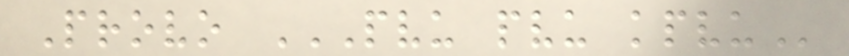Provo PVU PVU KPVU
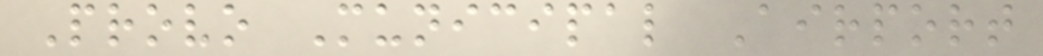Provo Municipal Airport
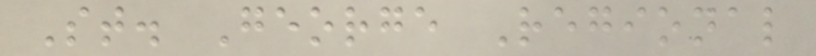St. George Regional
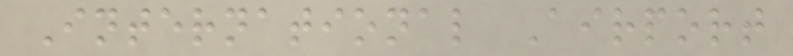International Airport
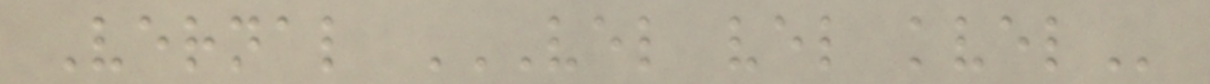Vernal VEL VEL KVEL
